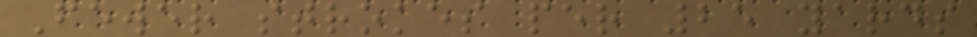Fewer strokes per 25 yards
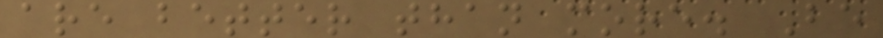are better than more. Be
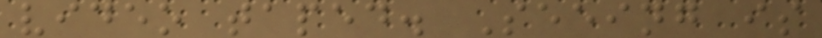video taped. Seeing is
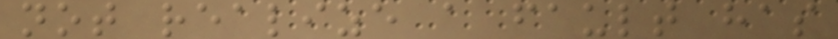not realize a fault has
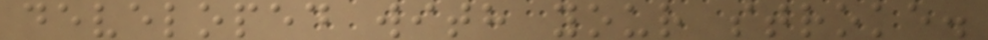developed with your stroke.
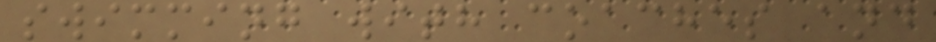swimming with coaches and
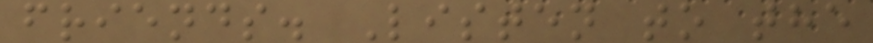friends. Listen to the
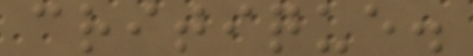critique.
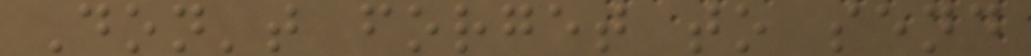Don't forget to send
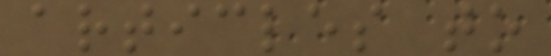articles to
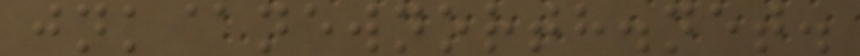jnk@newnorth.net.
